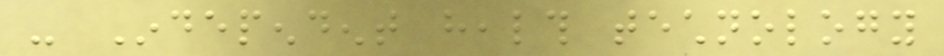- Independent health technology
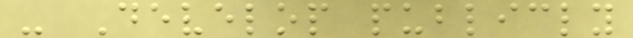- Develop publicly
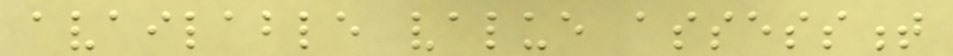available value assessment
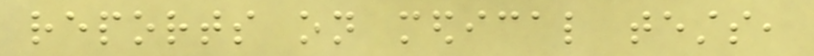reports on medical tests,
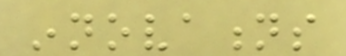innovations
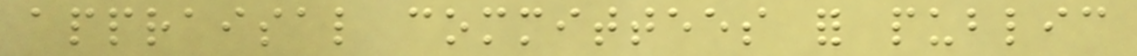appraisal committees for public
